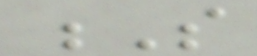S
